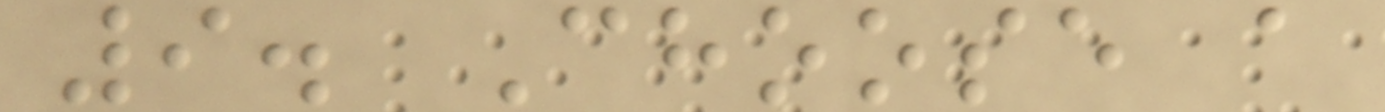9. Choose a
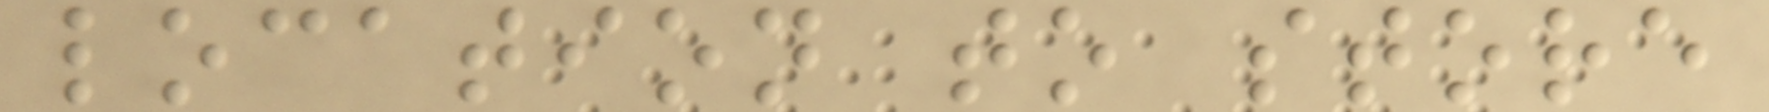location to store
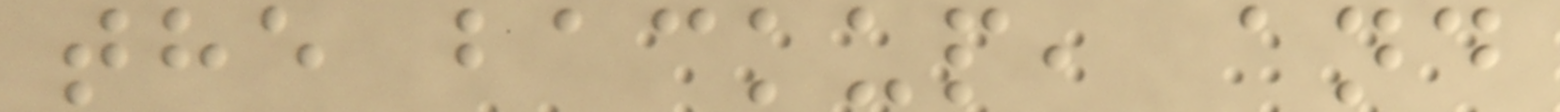the backup, and
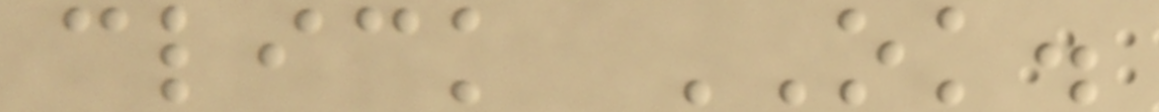click OK.
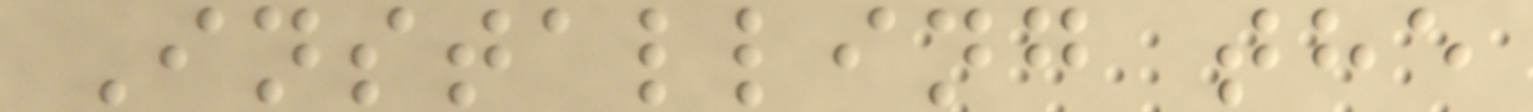Installing the
